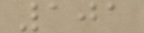101
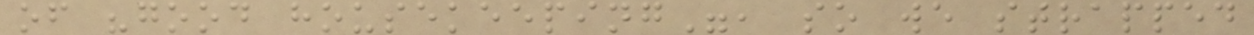of "good housekeeping", so we strapped
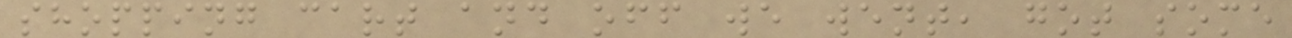shopping cart and off we went, got some
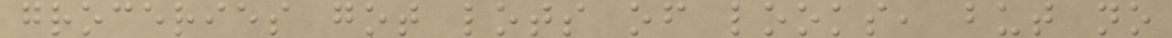groceries got lots of looks, but no
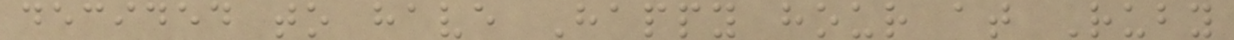decided to have Happy hour at Ruby
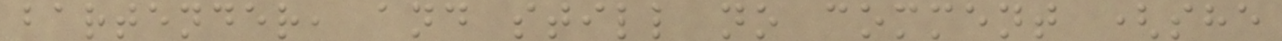bartender, and still no comment (she
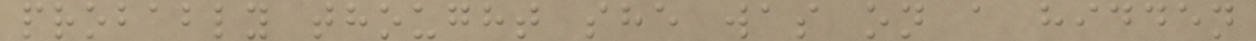probably thought she was on a hidden
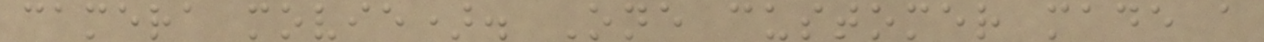camera movie). One customer made a
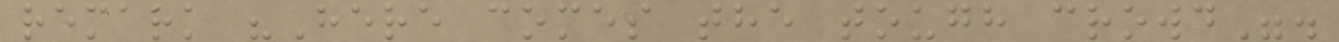remark "Here comes the tough crowd".
